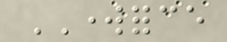WORKFORCE
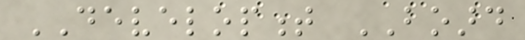DEVELOPMENT BOARD
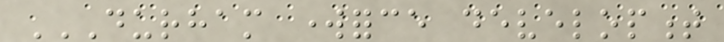DURHAM WORKFORCE DEVELOPMENT
